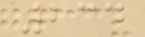234
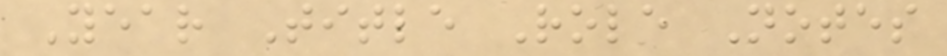Year Title Role Notes
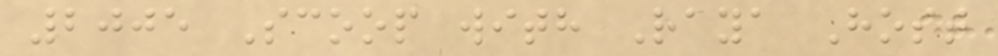2005 Scoop with Raya Host
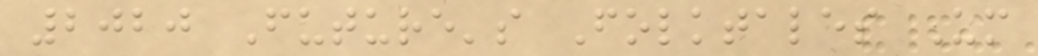2020 Future's Folktales Um
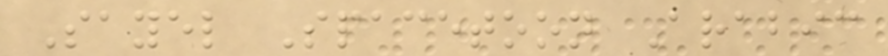Sayel Spacetoon Arabic
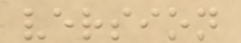version
